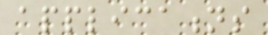applications
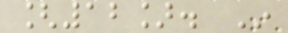[12]. In
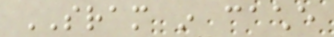SRAM in cache
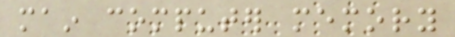main computer memory
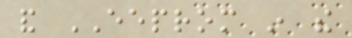and EEPROM in the
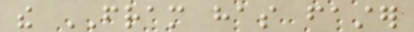the FRAM has faster
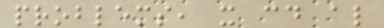problems, it could also
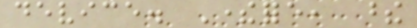device. Therefore, these
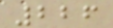226
